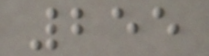255
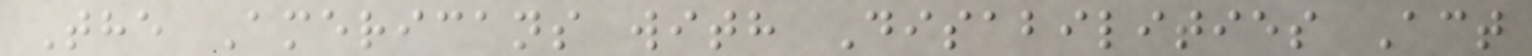The Americans with Disabilities Act
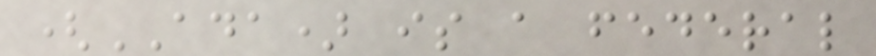(ADA) is a federal
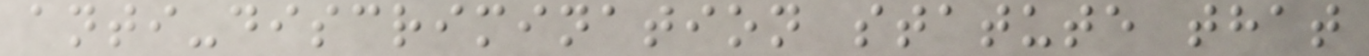anti-discrimination statute that
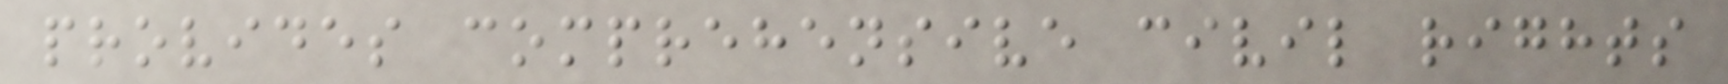provides comprehensive civil rights
